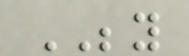BEYOND
